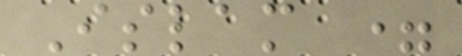Islam =
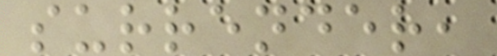surrender,
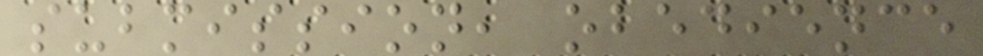submission, obedience
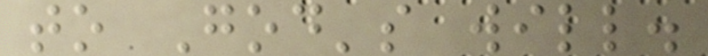to God's will.
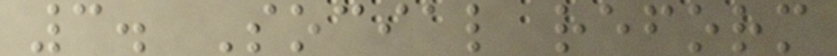3. Social reform
